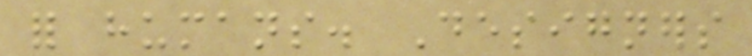for humans. Designers
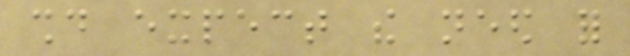should expect the need for
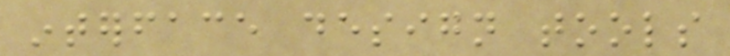interface design tools
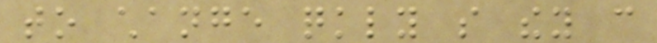to change quickly so they can
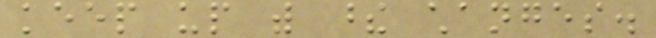keep up with these changes.
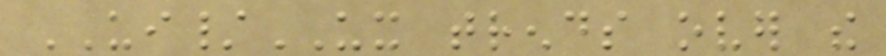UI/UX trends over the
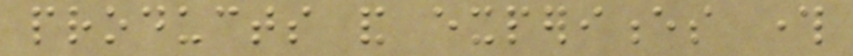products and experiences through
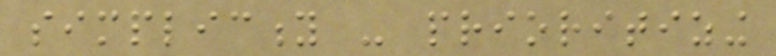simplicity - prioritizing
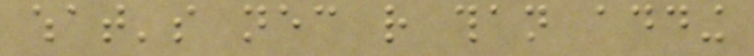what's necessary rather than adding
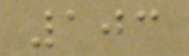103
